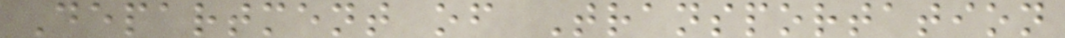Department of Transportation
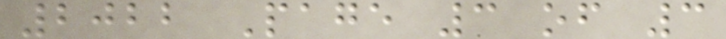2022 Page 3 of 3
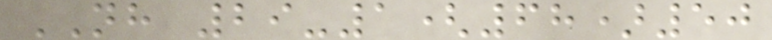NH 29-1(68)50
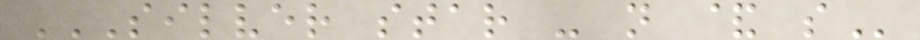SILVER STAR - N & S
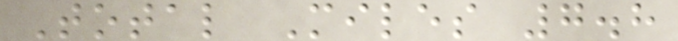Total Miles 7.8
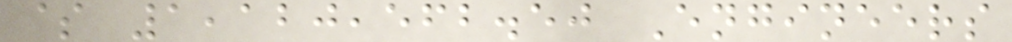$ 1,120,562.50 Engineers
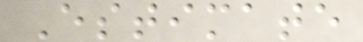Estimate
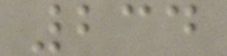234
